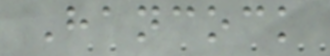Hancock
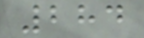284
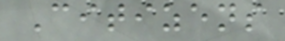Citizens
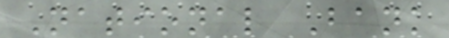National Bank
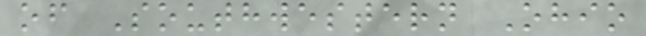of Southwestern Ohio
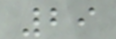29
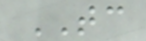TC
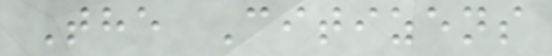The Citizens
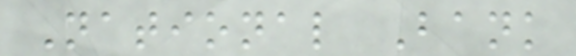National Bank
